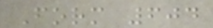Form 604
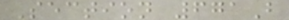Section 671B
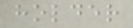holder
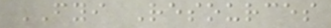FYI Resources
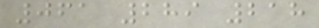061 289 218
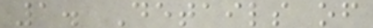1. Details of
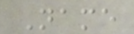Name
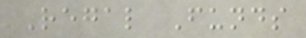Regal Funds
